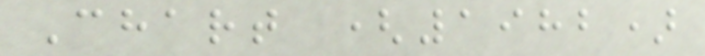Chart (1982)
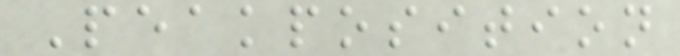Peakposition
